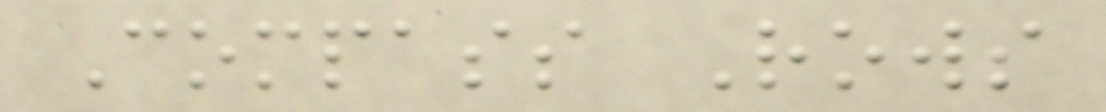Compass Rows
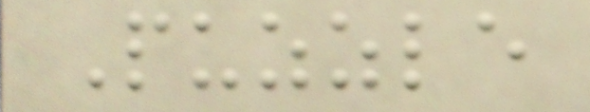Puzzle
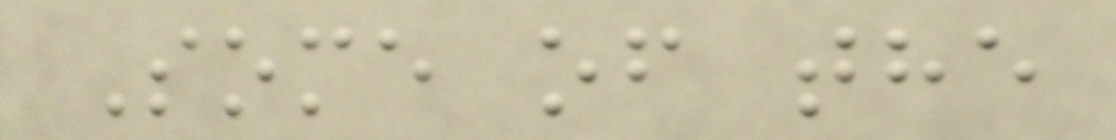Some of the
